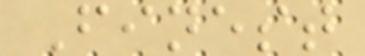Finest
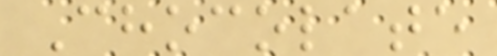Chocolate
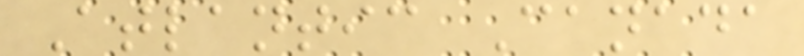Atlantic Canada
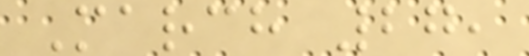March 27,
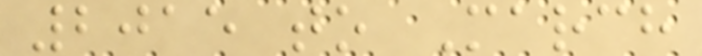2015 to March
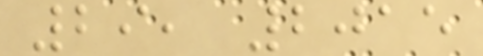29, 2015
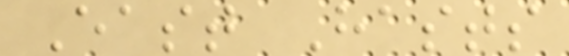East Hasts
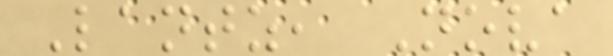Lantz, Nova
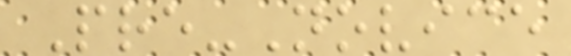Pre-Novice
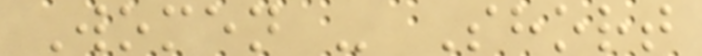Women - Short
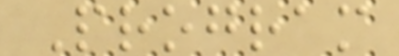Program
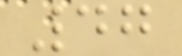47
